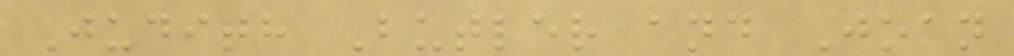Judith Butler and Joan
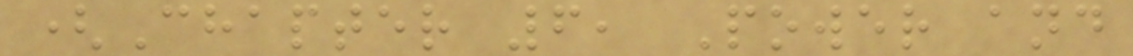(Chapter 6, Power and
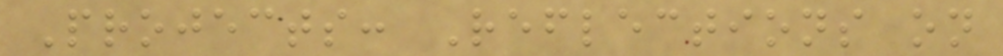Projects: Reflections on
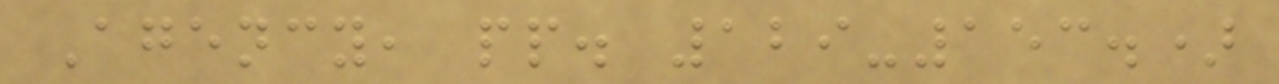Agency, pp. 129-153.)
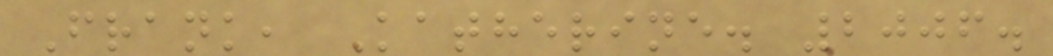Frank, Katherine. 2006.
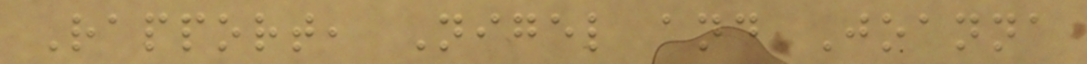Rapport, Nigel and Joanna
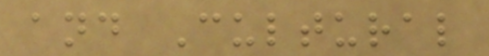and Cultural
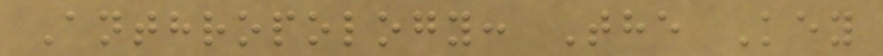Anthropology: The Key
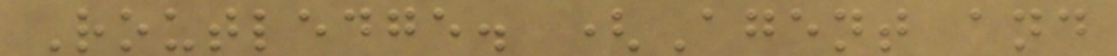Routledge. (Agent and
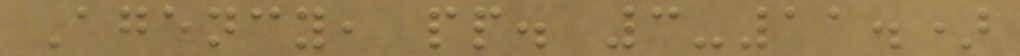Agency, pp. 3-11.)
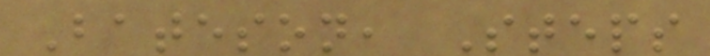Bateson, Steps
